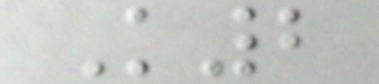K2
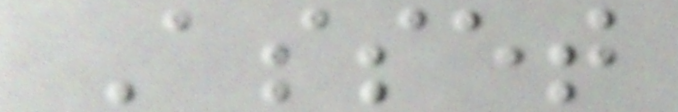Asset
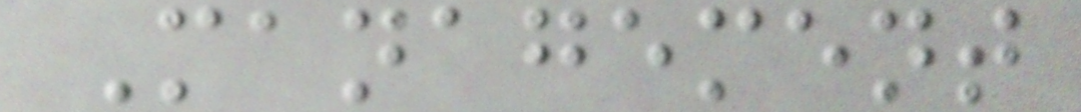Management
